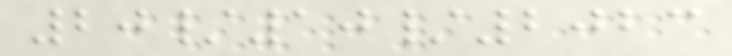20/10/2023
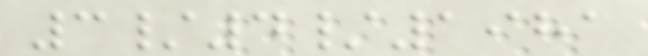3/4/1981
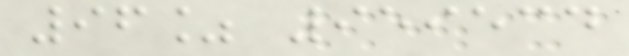96% 959534
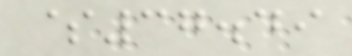$37.49
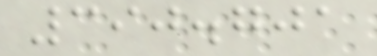390.701
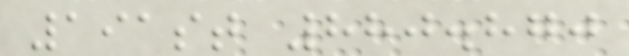191st 880.870
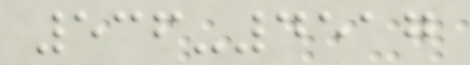536-4517
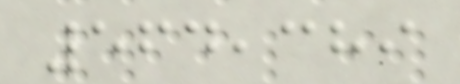564,389
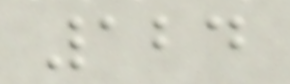124
